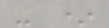- *
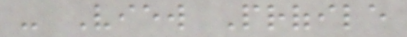- View Profile
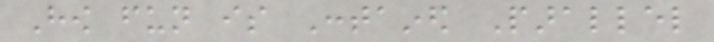How fun is Contained Parallel
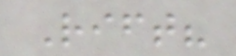Rift?
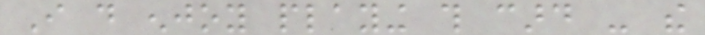I do enjoy playing this card - the
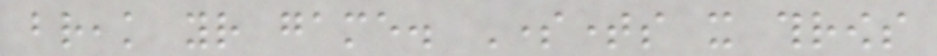break your game. Sometimes it throws
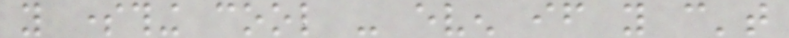you something cool - even if you can't
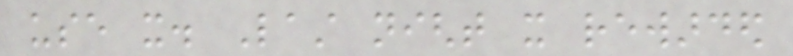use it. Last night it rewarded
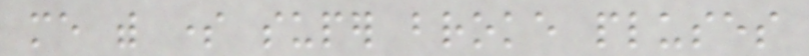me with some super broke pluses
